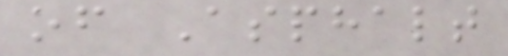of Asphalt
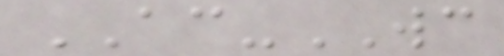AC-WC
